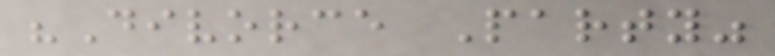"Divorce Party"
